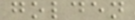golden
